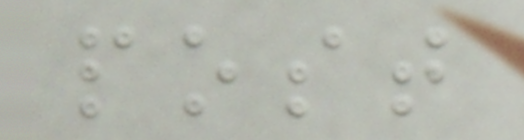post
